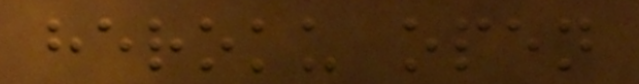heroku open
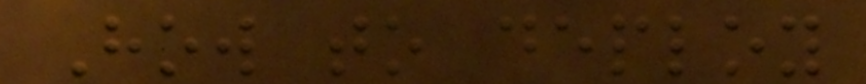How to deploy
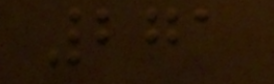271
